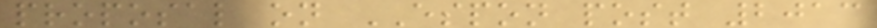proposal on ESPON post 2013
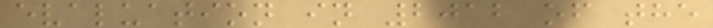evaluation in 2012 of the
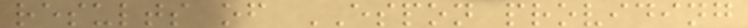results of ESPON providing
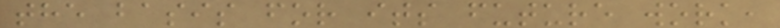the basis for its future work,
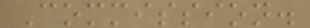Commission.
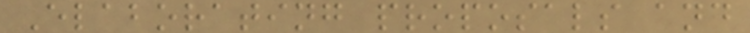Elaborating proposals and
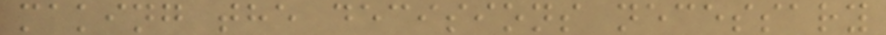making the decisions necessary
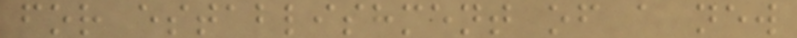for establishment of a new
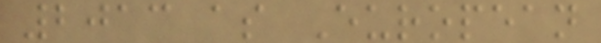2013 as European
